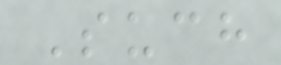Such
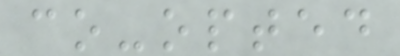co-opted
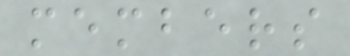members
